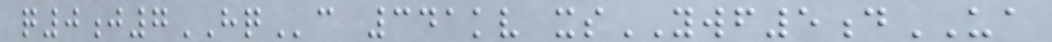q0j7HQc 341kv xsYWF5dUA
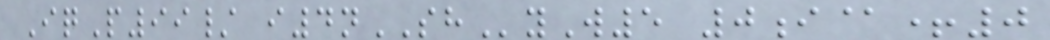IqP99/ i4nSHyW5 0i@+0
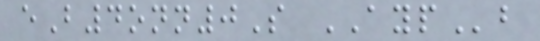eB4onn0S AYPb
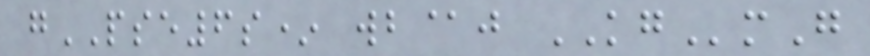gPSE6s* wb@j KGmG
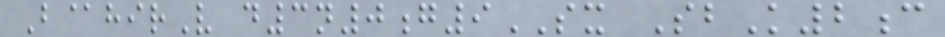B@hirV d3n0g9SX SbK2c
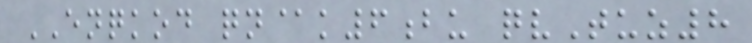ENQKOD qn@k6bu qvTuz8
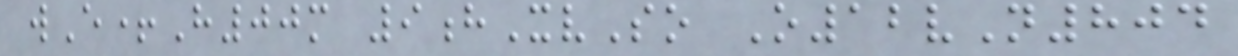wE+H00m 9hXvSo O12vN804
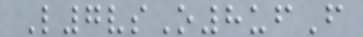L7vsO8ufF
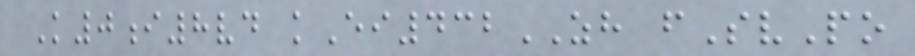K0i8vd kEi432ZH fSvPo
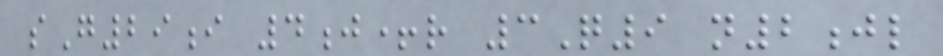sG29i 4j+r 3Q9 n2jl
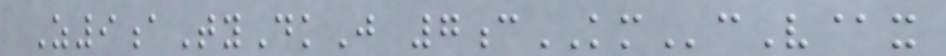Z9aTyDkJ 7cKMcV@x
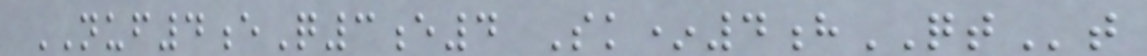NUF4eQ3e4 Sk*4hQTt
